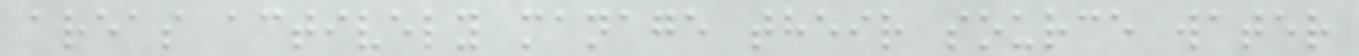areas actively manage their source water
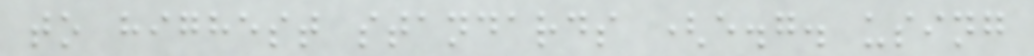to highest standards (e.g. using
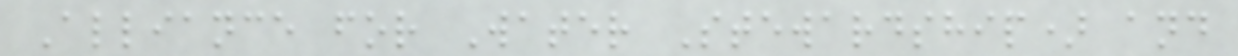Alliance for Water Stewardship) and
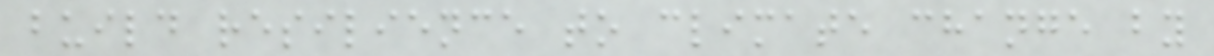build resilience to climate change by
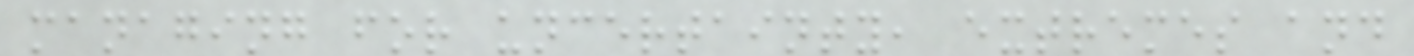managing for uncertainty, extremes and
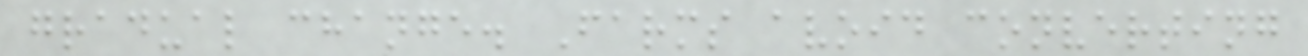gradual change. Farms avoid converting
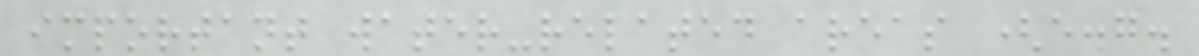important water-related areas (e.g.
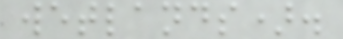wetlands).
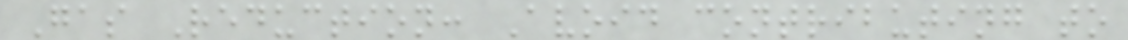Gas Reduction: Avoid contributing to
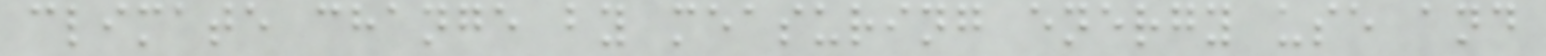climate change by measuring energy use and
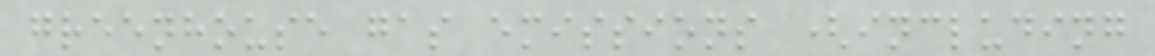greenhouse gas emissions (including
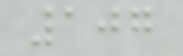107
